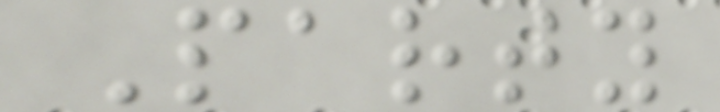Party
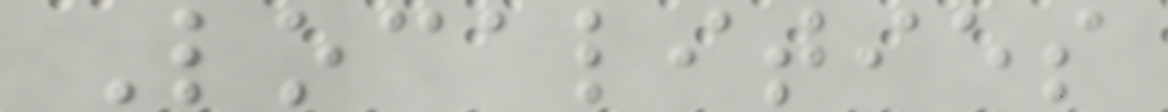Localities
